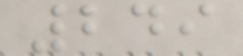249
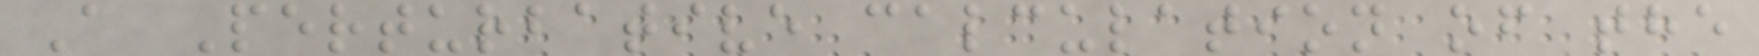A Perturbative calculation of the
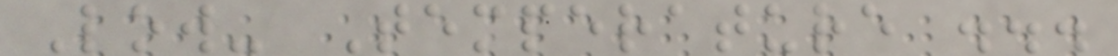Low- Temperature ...
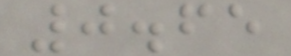0.65
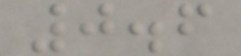0.6
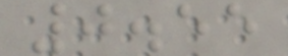0.55
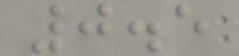0.5
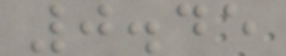0.45
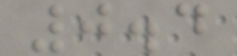0.4
